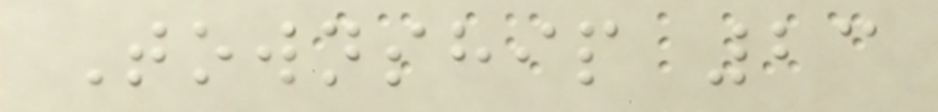Township 23
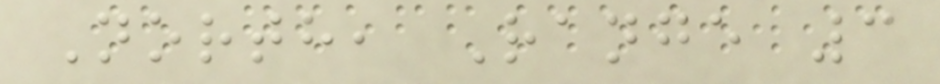North, Range 3
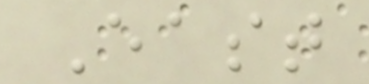East
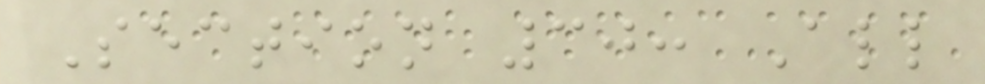Section 30: All
